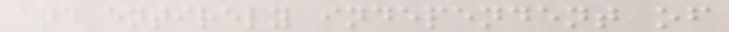and entirely independent of
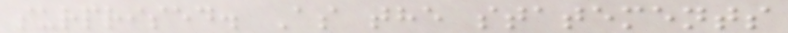surprised. As the statements
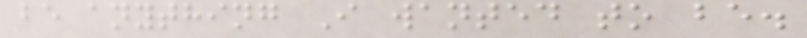be anything I wanted to be.
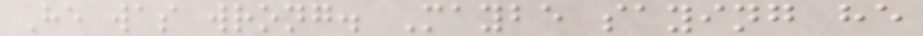He was wrong. Maybe saying he
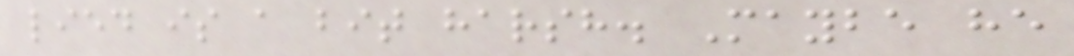lied is a bit harsh. Maybe he
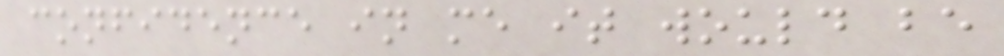confidence in me it would be
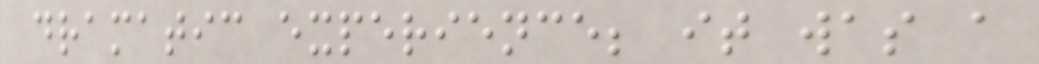dramatic experience; it was a
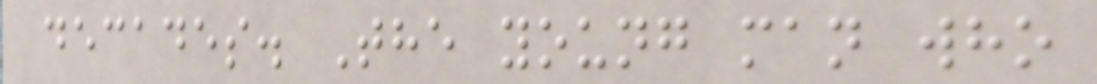decades. The young man who
